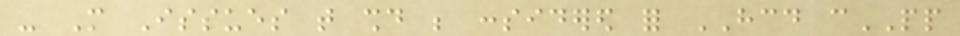- More Issues that should be considered for HCD cPP
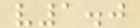v1.0
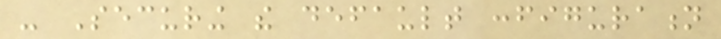- Securing the default configuration
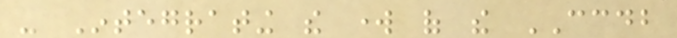- Integrating the work of the CCDB
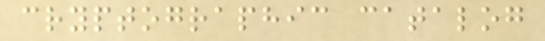cryptographic catalog
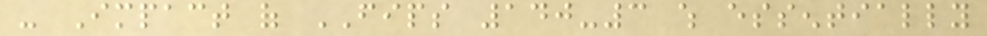- Impact of FIPS 140-3 which essentially
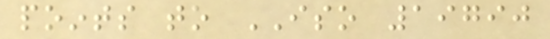points to ISO 19790
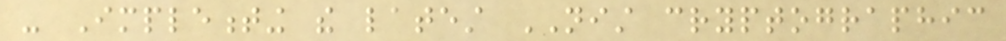- Implementing the latest NIST cryptographic
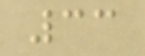33
